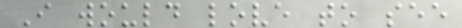I would love to see
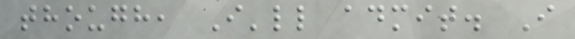though, I'll admit. I
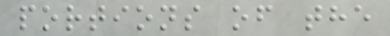portions of the
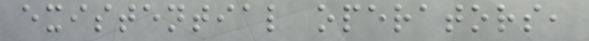existential operators,
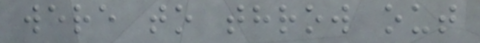were to throw out
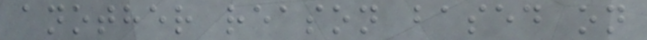another reason based on
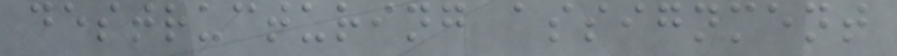destructuring assignment
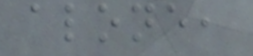alone,
